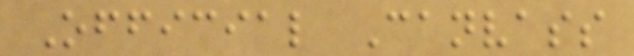Official Canvass
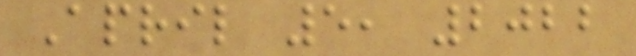April 5, 2022
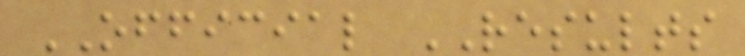OFFICIAL RESULTS
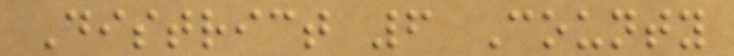District 6 County
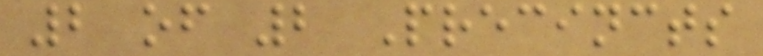2 of 2 Precincts
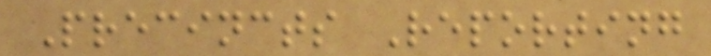Precincts Reporting
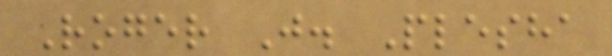Roger J. Plesha
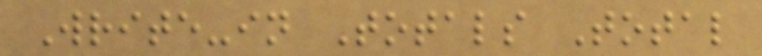Write-in Totals Total
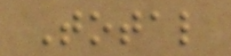Total
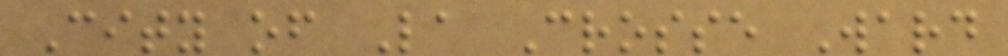City of La Crosse Ward
